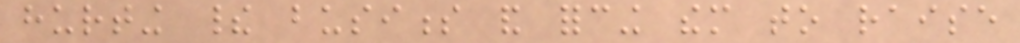hurting their business and forcing them to raise
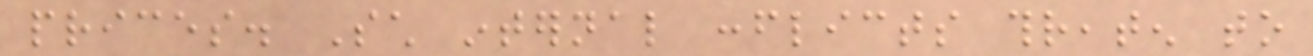prices. Such internal conflicts threaten to
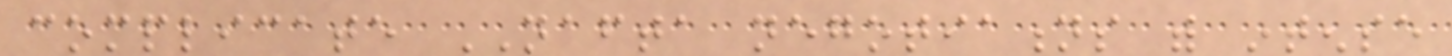complicate NAFTA negotiations with intense
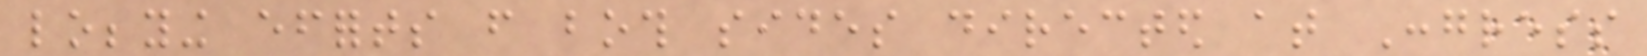lobbying efforts from both sides directed at Congress
